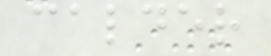calder
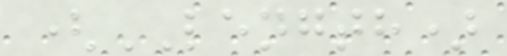(LENGTH)
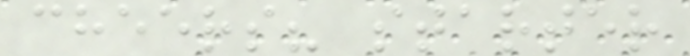cheers? starter
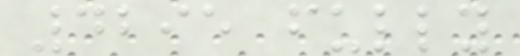4295 fully
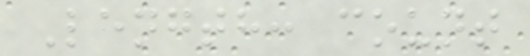Length: count
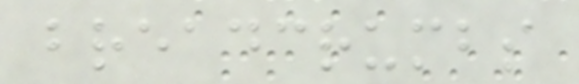breadcrumbs
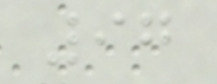97
